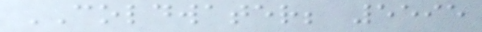COLDWATER; 5595
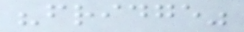"fridge"
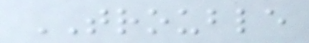TROUBLE
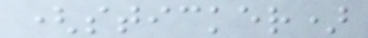(sticker)
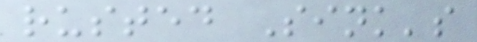rusted Sink's
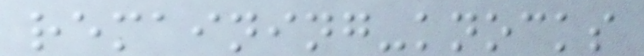remaining-knocks
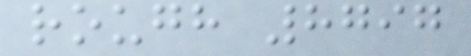rough 8797
